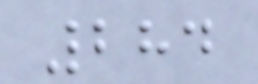284
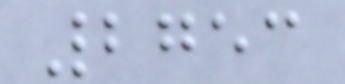2753
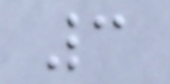3
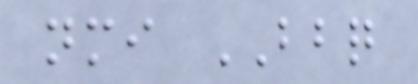nmi BBQ
